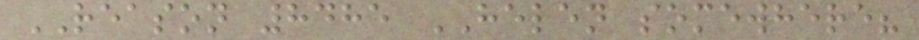REASON 8485 HELEN somewhere?
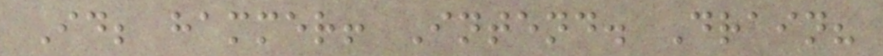Id; hammer! Intend. Drain?
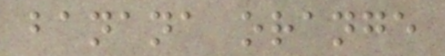banana orange
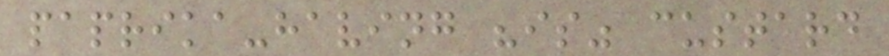paprika-having "is" custard
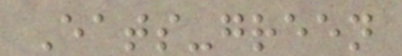Eats-green
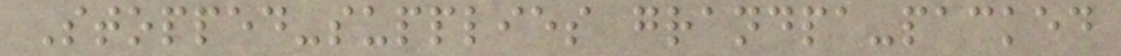Stopped-supplies grandpa-packed
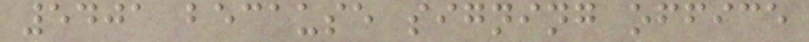5401 because signing office
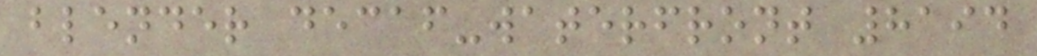blender decaf-waterfront 8194
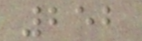252
